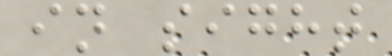in sight
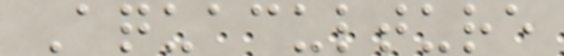Aquaculture
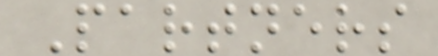Partners
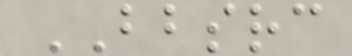BBSRC
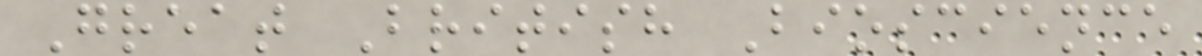Great British Bioscience
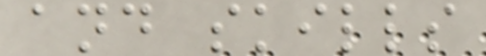and skills
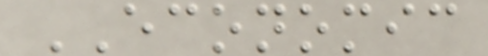ECONOMIC
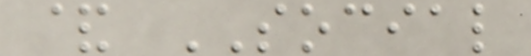& SOCIAL
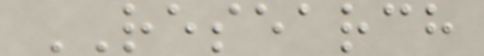RESEARCH
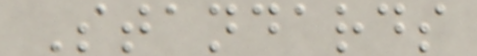Standards
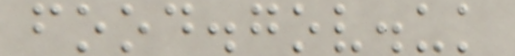food.gov.uk
